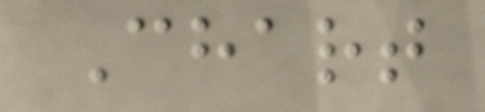Chart
